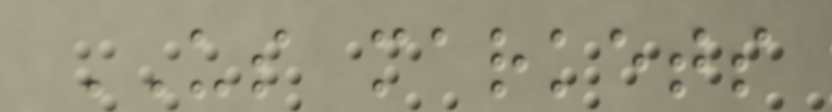US markets
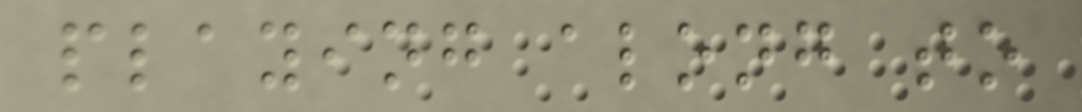playing along to
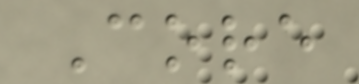Core
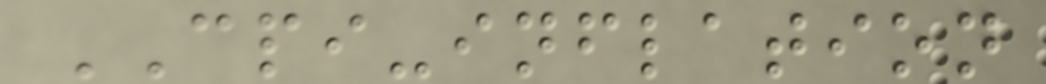CPI-inflation
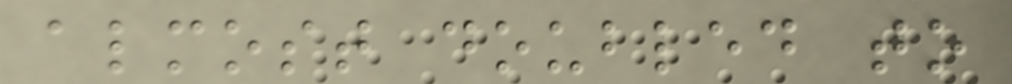almost doubled to
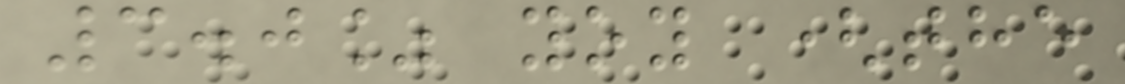3.0% yoy (the
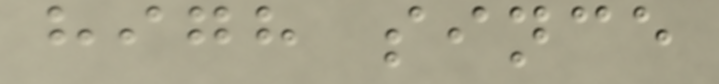high since
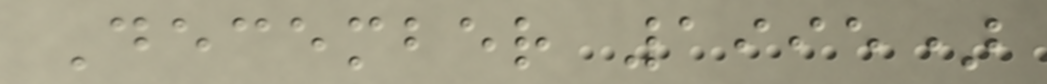December 1995)
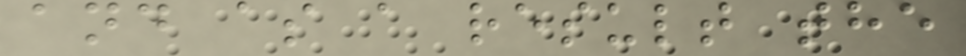and as a result the
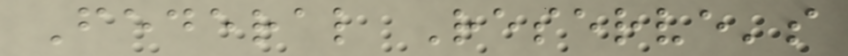Federal Reserve's
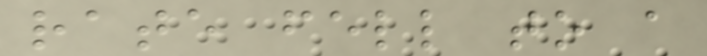rate fell to a
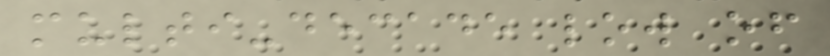multi-decade low of
